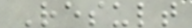Result
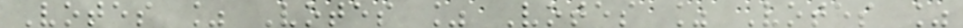Votes % Votes % Votes % Votes %
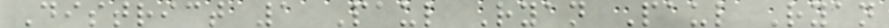District 1 Paul Ryan Paul Ryan
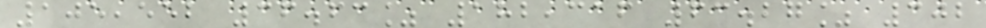105,552 36.63% 182,316 63.27% 302
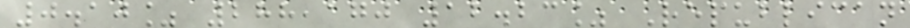0.10% 288,170 12.23% Republican
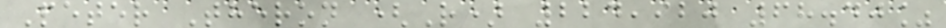Peter Theron (R) 224,920 68.40%
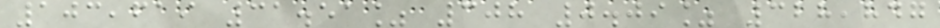103,619 31.51% 308 0.09% 328,847
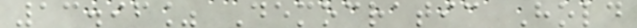13.96% Democratic Hold
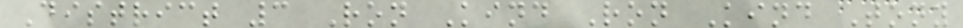District 3 Ron Kind Ron Kind Tony
